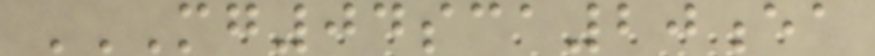MG04SCA20EA
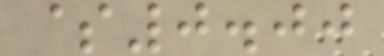$0.00
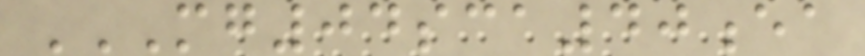MG04SCA40EA
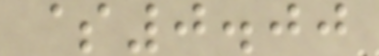$0.00
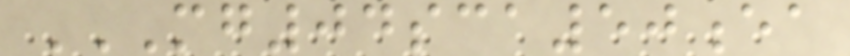MG04SCA50EA
